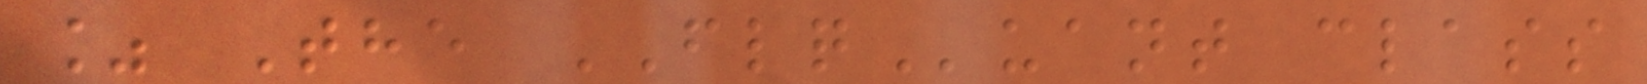% The FLQuant class
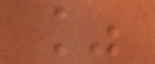%
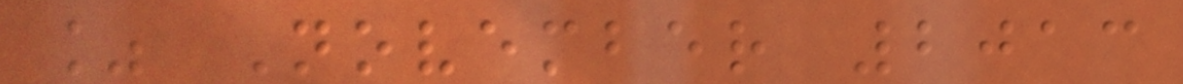% November 2013
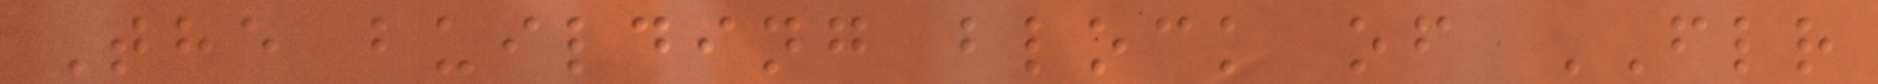The building block of FLR
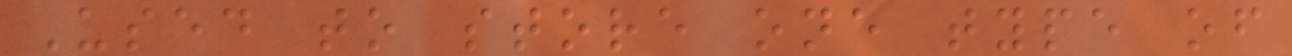Used to store one type of
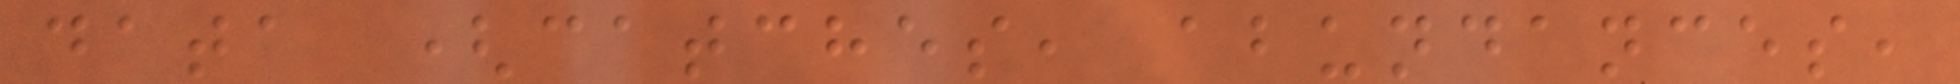data (catches, abundances,
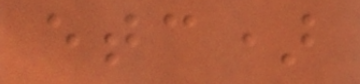etc)
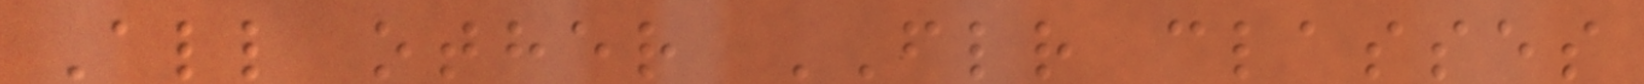All other FLR classes
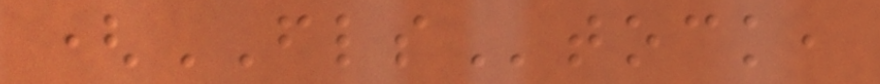(FLStock,
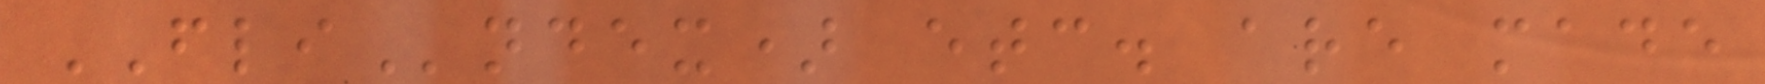FLIndex) etc. are made
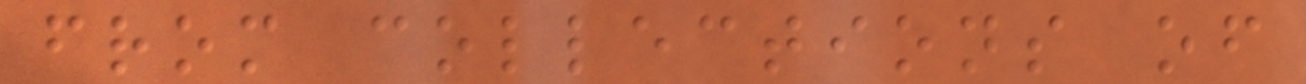from collections of
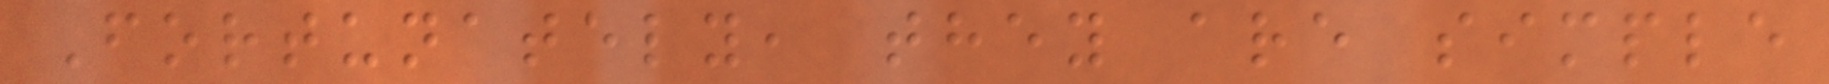Fortunately, they are simple
